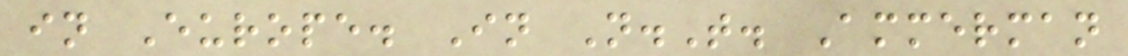in Europe. In N.T. Ammerman
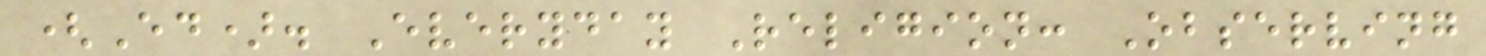(Ed). Everyday Religion: Observing
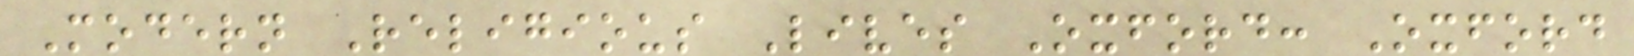Modern Religious Lives Oxford: Oxford
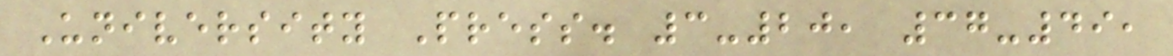University Press. 3-20, 37-49,
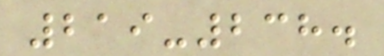219-238.
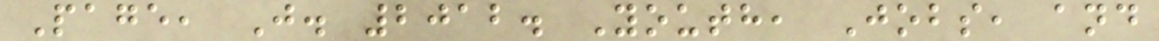Page, J. 2012. Youth, Jobs, and
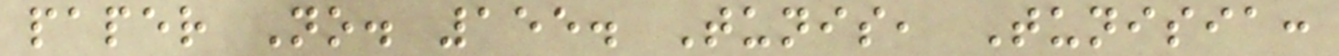paper No. 155. Tunis, Tunisia:
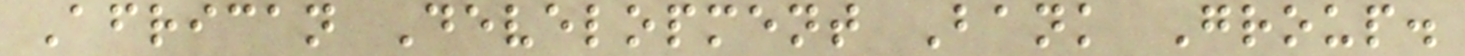African Development Bank Group.
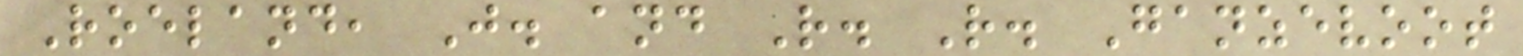Roeland, J. and R. R. Ganzevoot
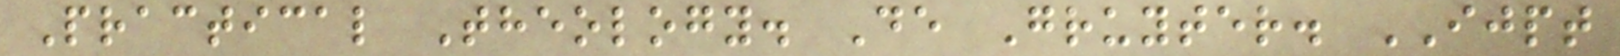Practical Theology. De Gruyter. IJPT
